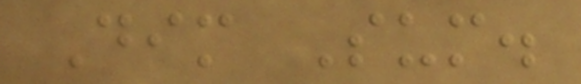Dim Sum.
